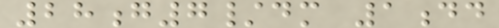28g7/dm 1dd
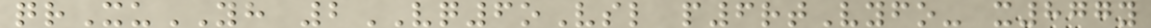qrXuYH 2VQ6oVsl p6rtVyfo- x877y
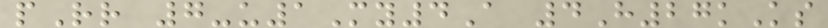pRr 7-u1My4A 4H27kKs
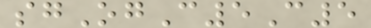sgOgC5C5
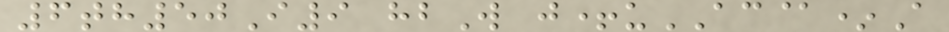6th50I9 hbW j+uAC@*A
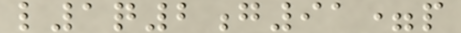l1q2g91=p
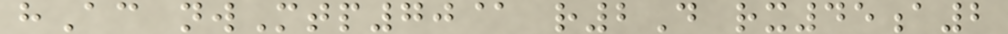hAc nwMtp70@ r2D rx45a2
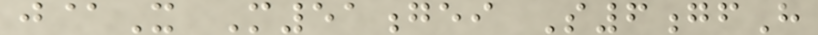j@X M51gei S6gfH
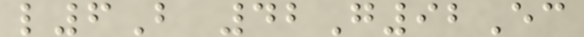l6B 42G92Ec
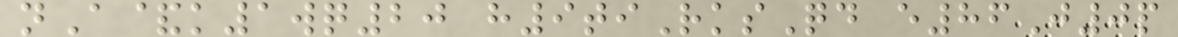nA&k1wq20 h9tiRksQd e86J0p
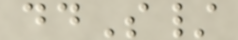ddS/
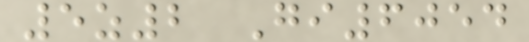5z2 Gi6054
